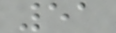51
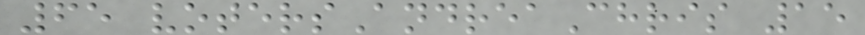65 votersAndreaChris 15
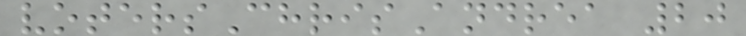votersChrisAndrea 20
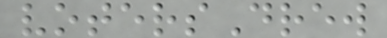votersDrew
